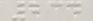234
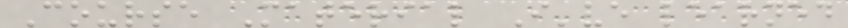Course Material I've learned
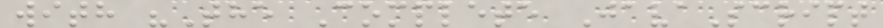with "The Complete JavaScript
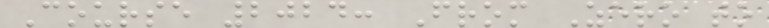Course 2024: From Zero to
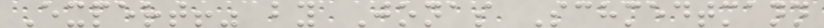Expert!" by Jonas Schmedtmann
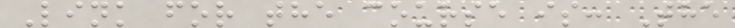Link for the course is: The
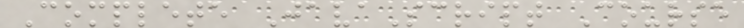Complete JavaScript Course
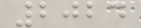2024
